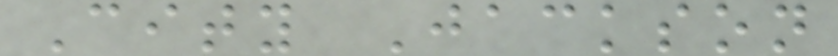City Jackson
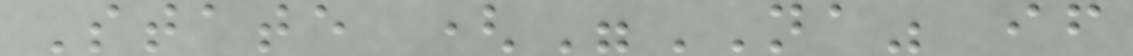State ("NA" if
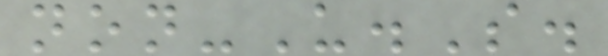non-U.S.
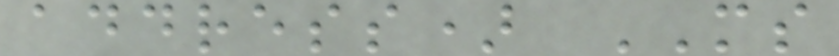address) MS
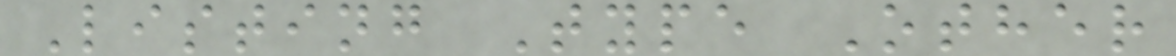Listing Type Other
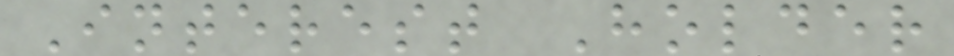Interest Holder
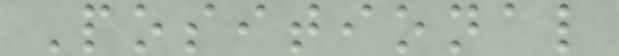Positional
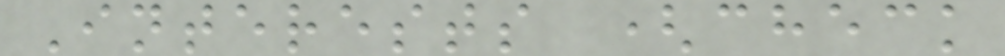Interests (check
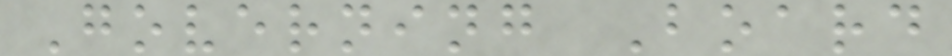Governing Board
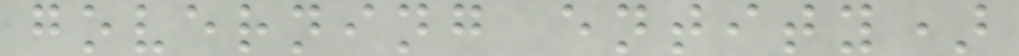governing entity)
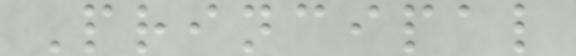Principal
